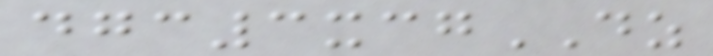dgc3xcgDZ
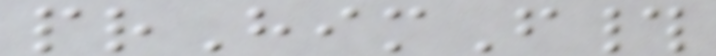prHimF#
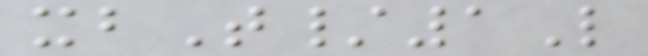xbT/1L
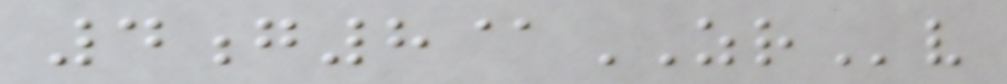4g8@ZRv
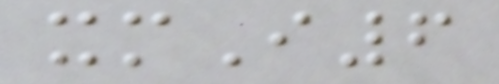xmI6
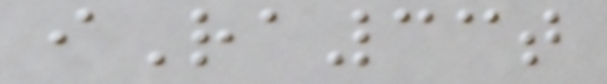iRa33t
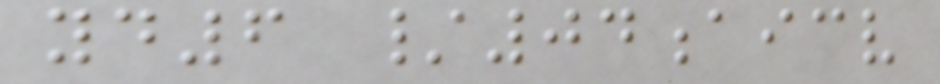yd6 /04aicv
